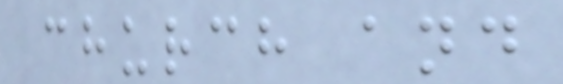church and
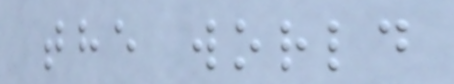the world
